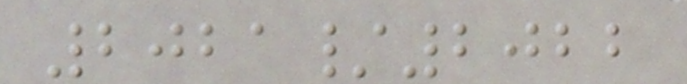2021/2022
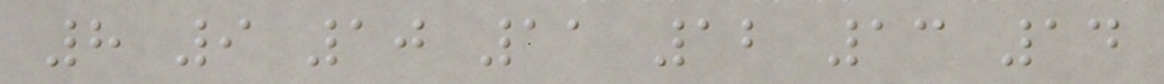8 9 10 11 12 13 14
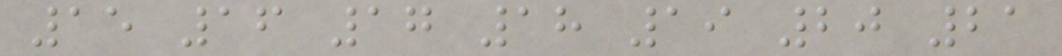15 16 17 18 19 20 21
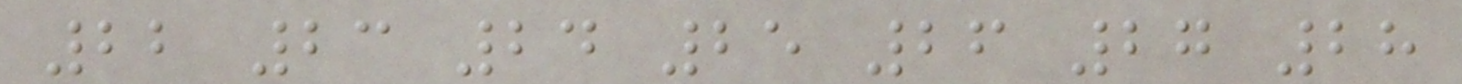22 23 24 25 26 27 28
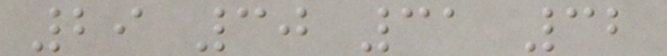29 30 31 32
